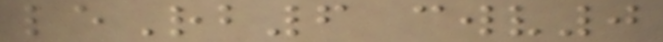leRb6 cwv0
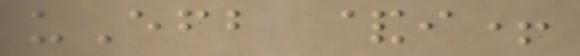uEfb &i+
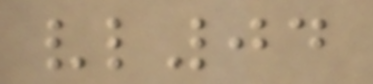vl04
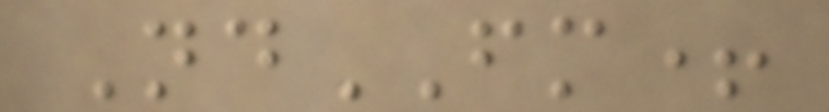NdFM+
